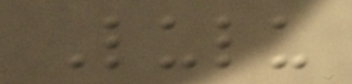Lulu
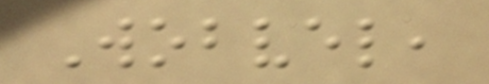Wobvel,
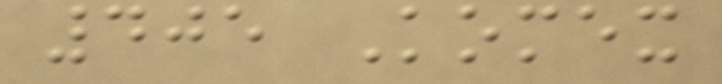405 Komex
